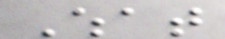What
